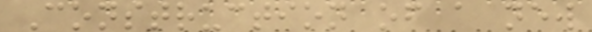Construction of a new
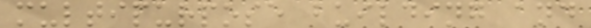multipurpose building and
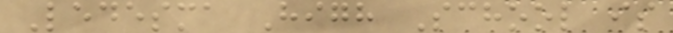Ledesma High School is
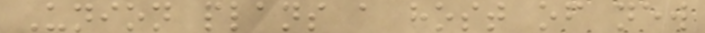Union plans a host of new
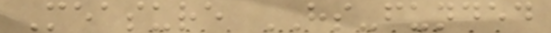Measure HS-funded
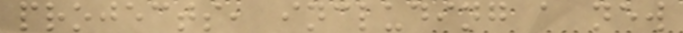projects, including a new
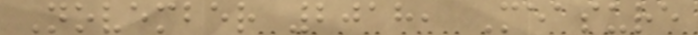November 2018, Measure
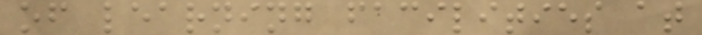of learning facilities at
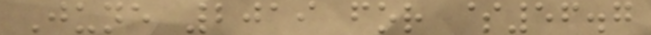June 2019 for $56.7
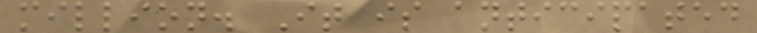million. It is anticipated
